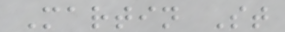Martin St
